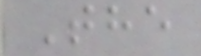The
